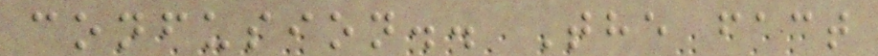confusion.. The fact
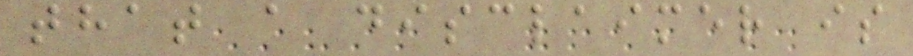that a disclaimer is
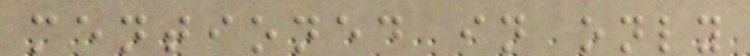mentioned in only
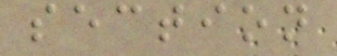section
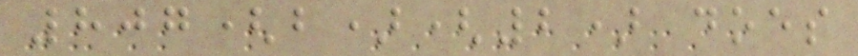807(b)(2) does
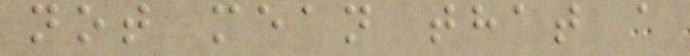not mean that a
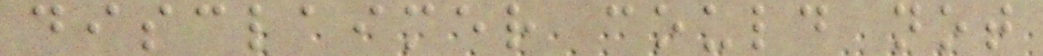disclaimer could not
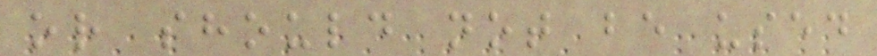or should not be used
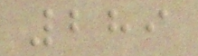289
